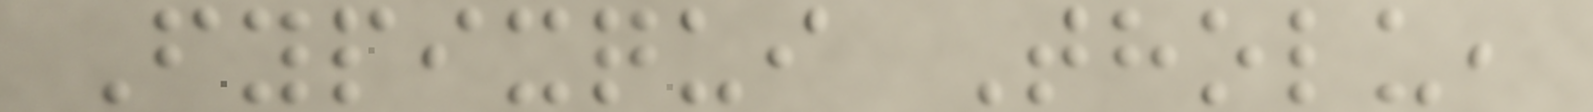Fypixqui Tholu,
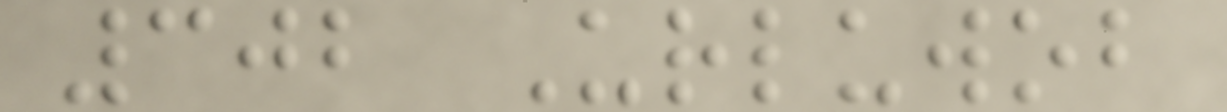302 Urluwob
